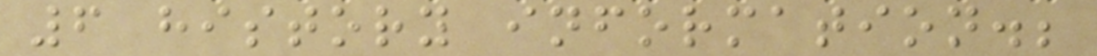6 history information.;
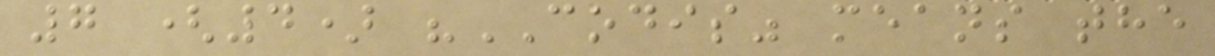7 (4) "CODIS" means the
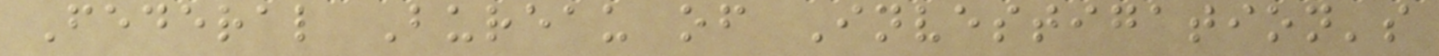Federal Bureau of Investigation's
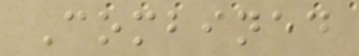Combined
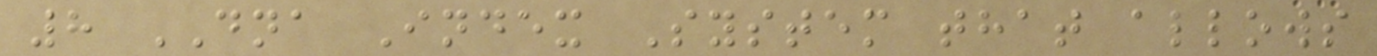8 DNA Index System that allows
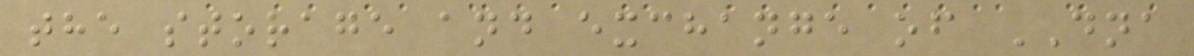the storage and exchange of DNA
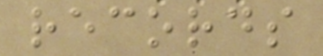records
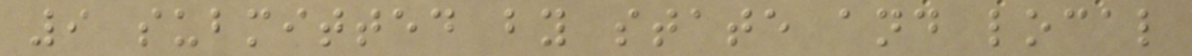9 submitted by state and local
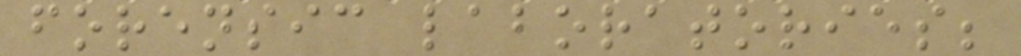forensic laboratories;
